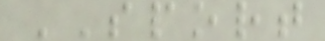SPORT
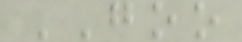GOO
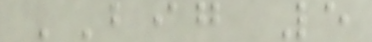BIG 5
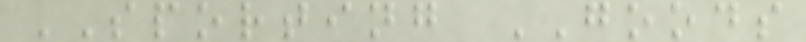SPORTING GOODS
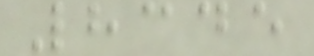8345
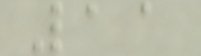11
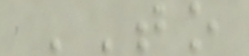TO
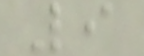9
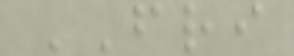FRI
